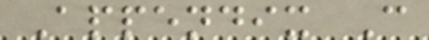Appendix C
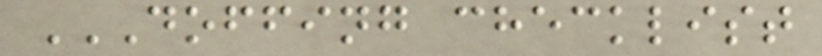DOFFING CHECKLIST
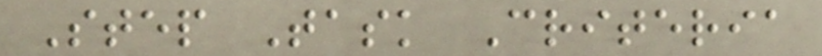Step Task Criteria
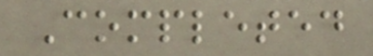Completed
